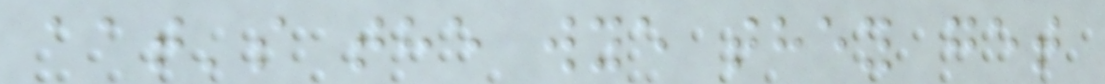aat's the wye they get
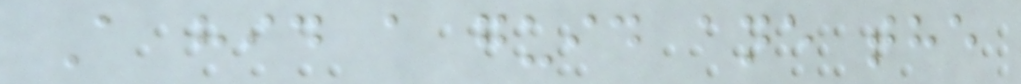A hid a guid ane the
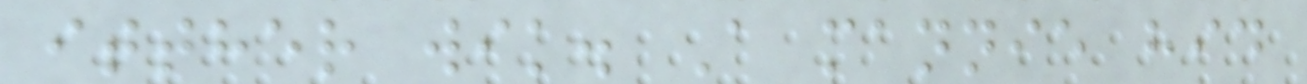itther wik. A mannie hid
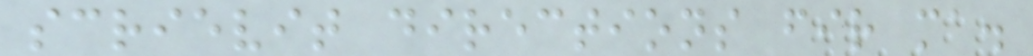scrievit directions fir ma.
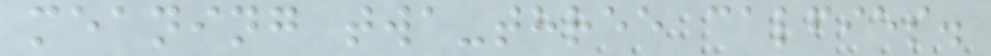meaning twa-three calfies.
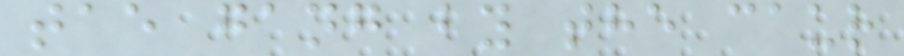tae gang by the caur
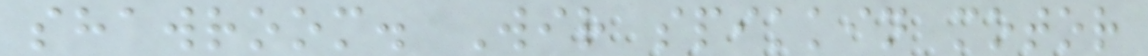shawroom. Wir spikkin motor
